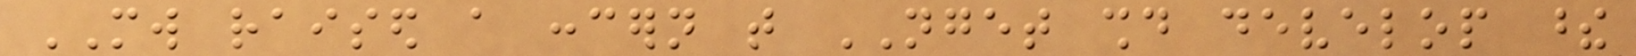MW raised a concern that NGET should develop these
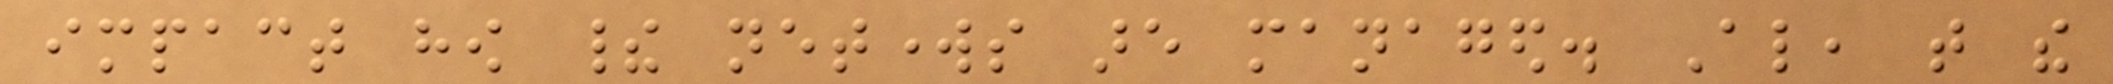impact how their networks are managed. Also, that the
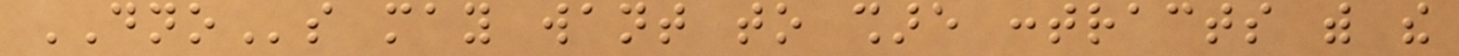DNOs may want to share contracts with the
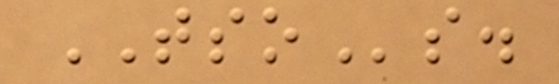TSOs.
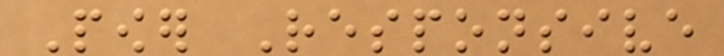Power Responsive
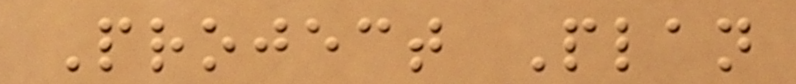Project Plan
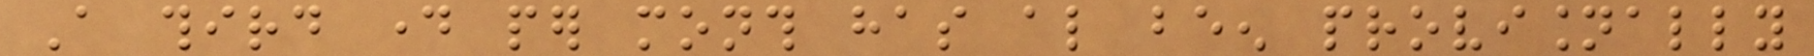A third day per month has also been provisionally
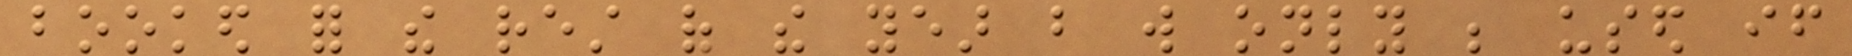booked for the rest of the year but will only be used if
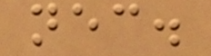necessary.
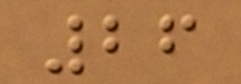26
